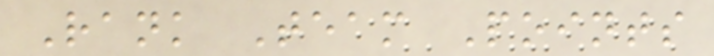Rank Team Points
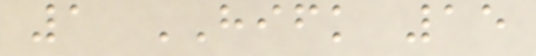1 HIFK 15
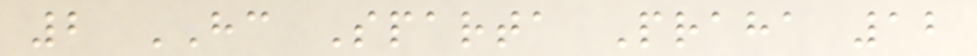2 HC Sparta Praha 12
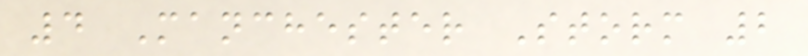4 Manchester Storm 2
